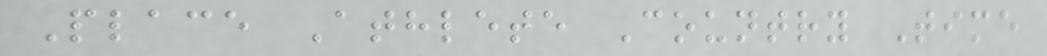Place Athlete Country Time
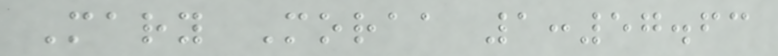Mary Moraa 1:57.63
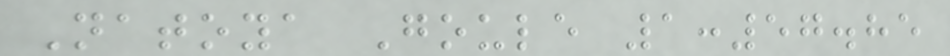Natoya Goule 1:57.85
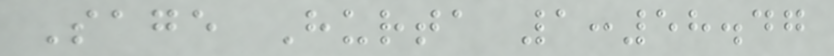Sage Hurta 1:58.47
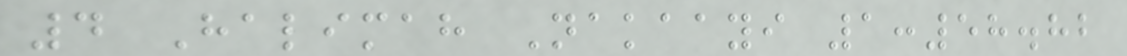4 Halimah Nakaayi 1:58.82
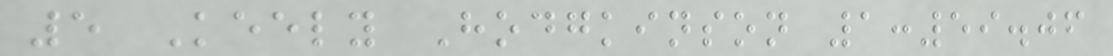5 Keely Hodgkinson 1:59.06
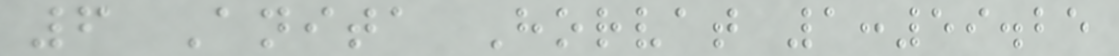6 Anita Horvat 1:59.25
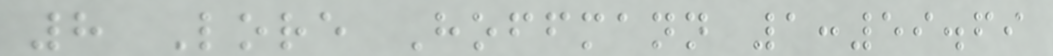8 Lore Hoffmann 1:59.69
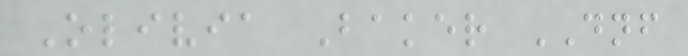Olivia Baker DNF
